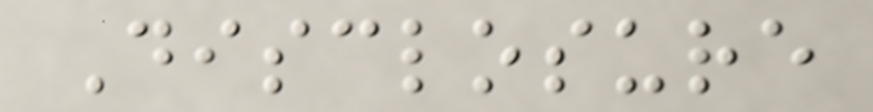Disclosure
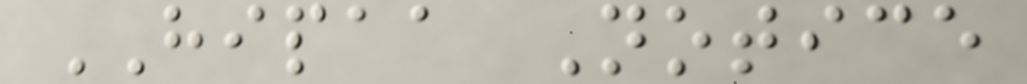HIPAA Notice
